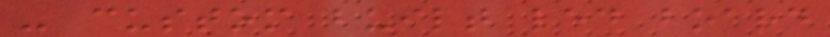- custom built led board
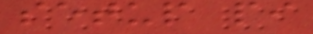setup pi
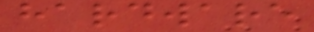hardware
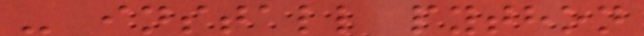- install python
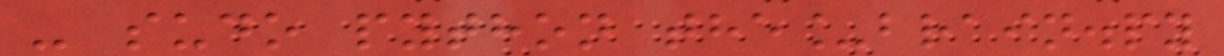- sudo python the_brain.py
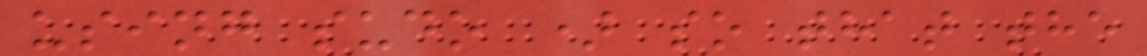using sudo ) so that the
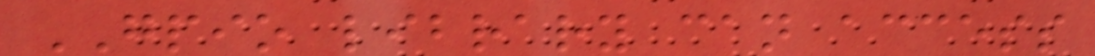GPIO library can access
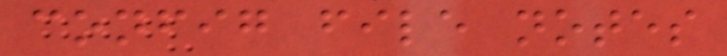config file notes
